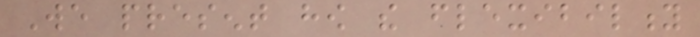We present how the flexibility
